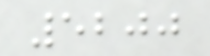5200
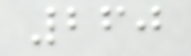260
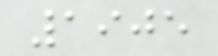1905
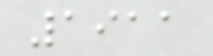1911
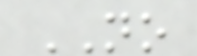NO
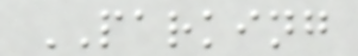PARKING
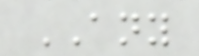ANY
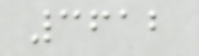3612
